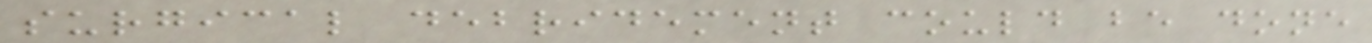surgical debridement could be done
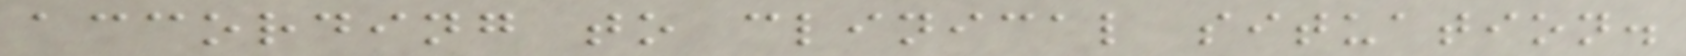according to clinical situation.
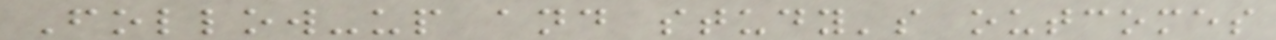Follow-up and study's outcomes
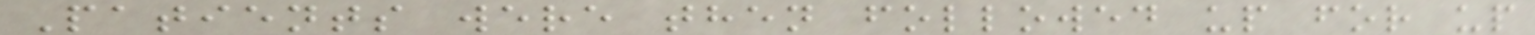Patients were then followed up for up
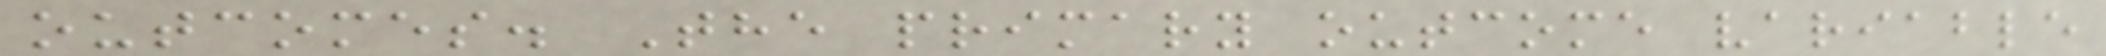outcomes. The primary outcome variable
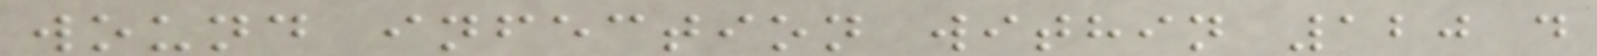wound infection within 120 d
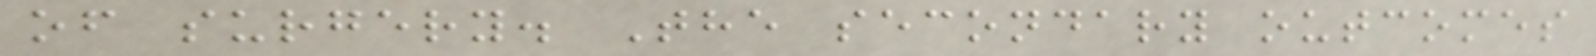of surgery. The secondary outcomes
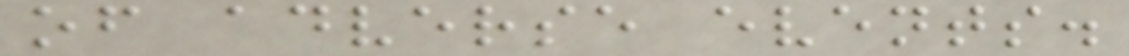of adverse events.
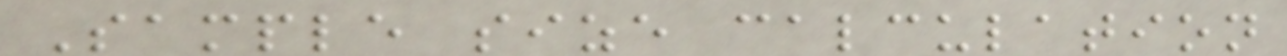Sample size calculation
